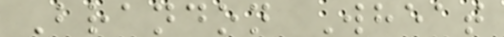Brandon Wheat
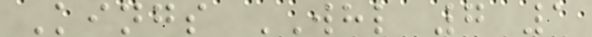Kings WHL 7 1
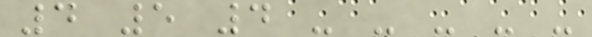4 5 4 - - - - -
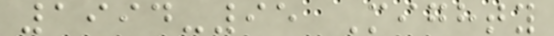1994-95 Mighty
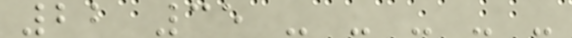22 35 - - - - -
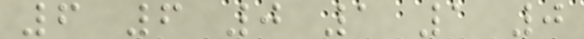6 6 0 1 1 0
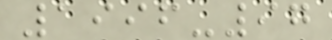1996-97
